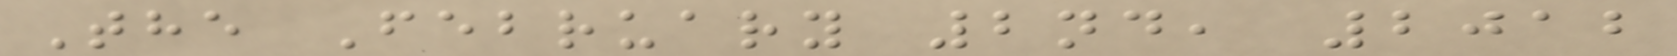The February 2nd, 2012
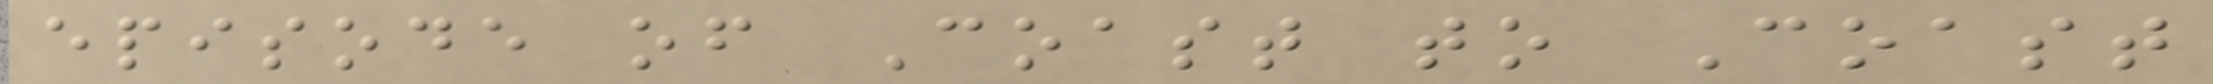episode of Coast to Coast
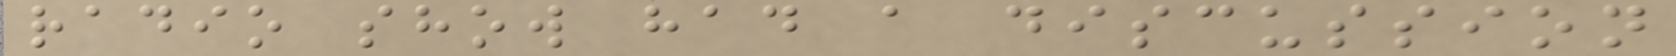radio show had a discussion
